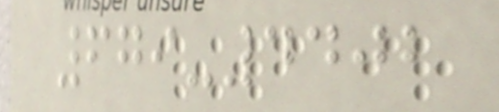679-4402
